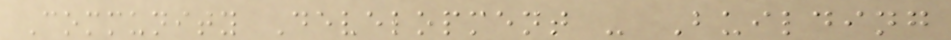Community Development - Building
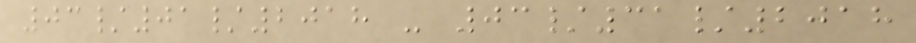03/01/2018 - 03/31/2018
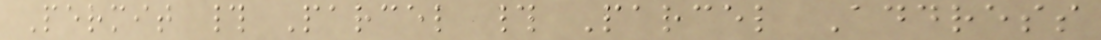Permit # Parcel # Parcel Address
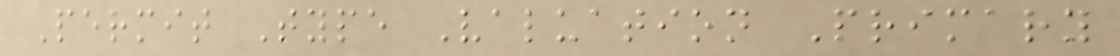Permit Type Valuation Primary
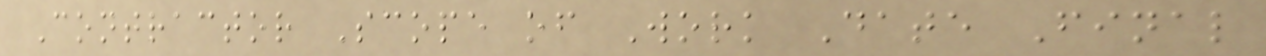Contractor Scope of Work Date Final
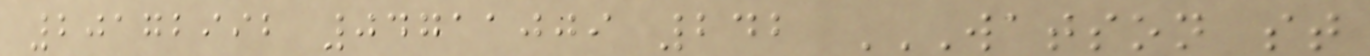20172992 04711009 242 WATSON ST
